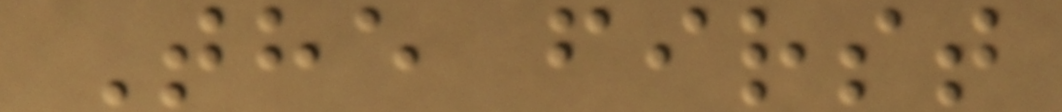The first
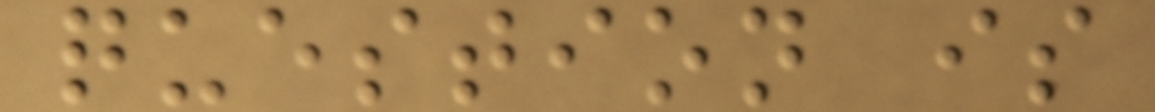question is
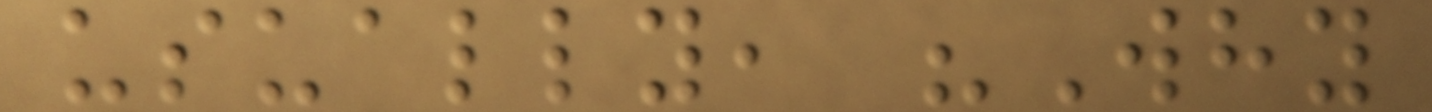usually, "Why
